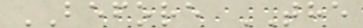BEFORE THE
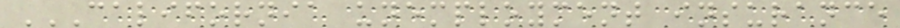CALIFORNIA UNEMPLOYMENT INSURANCE
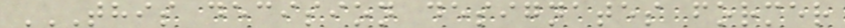THIS DECISION DESIGNATES FORMER
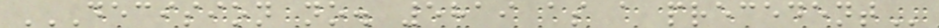DECISION NO. 5819 AS A PRECEDENT
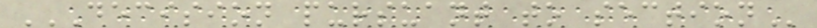DECISION PURSUANT TO SECTION
